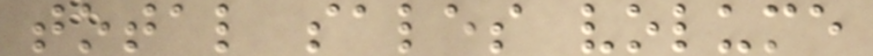total sales volume
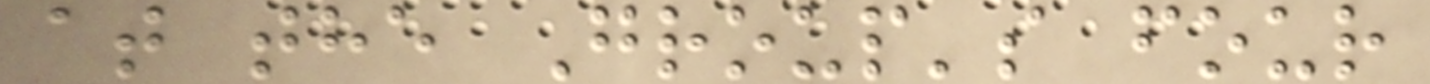at the Group's four
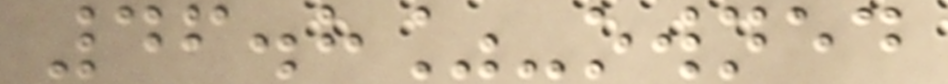46.8%-owned
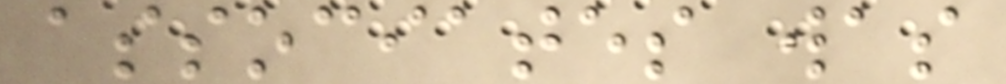associates was
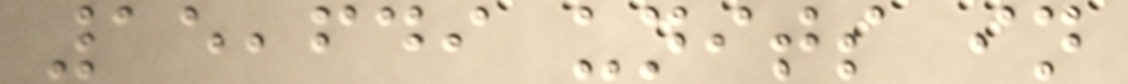15,649 units in
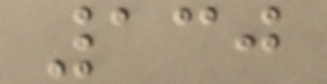130
